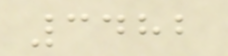3482
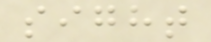sight
